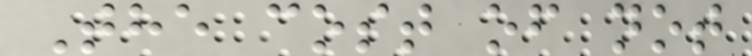The cost of not
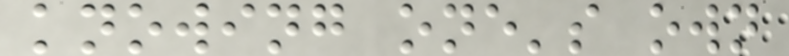knowing one's own
